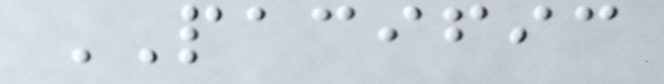PACIFIC
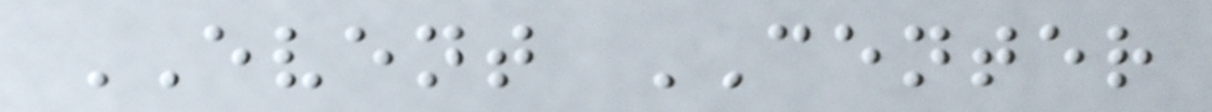EVENT CENTER
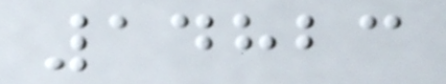14823
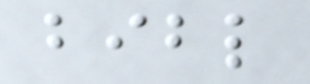bibl
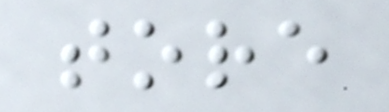tore
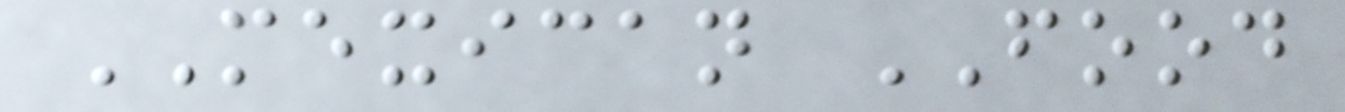MEXICAN FOOD
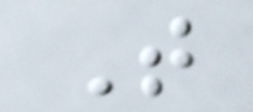T
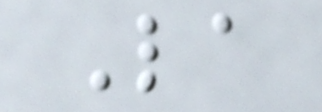La
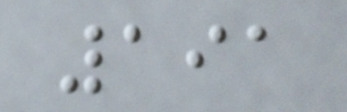191
